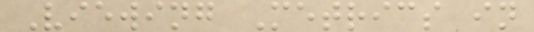Viewing Metrics in
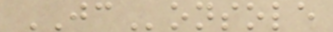JConsole
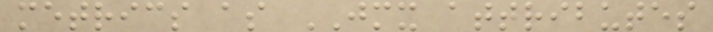metrics as JMX attributes
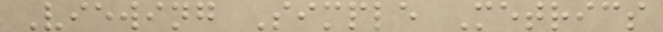Viewing Simple Metrics
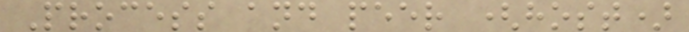Process and peer (host)
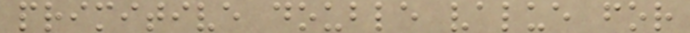primitive double value for
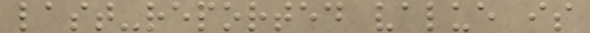last-reported value is
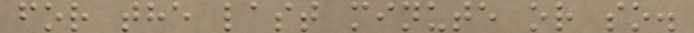for the last minute or so.
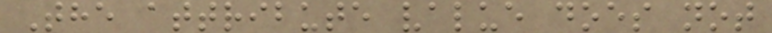The attribute value does not
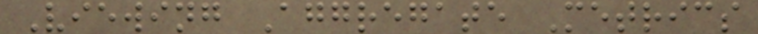Viewing Aggregate Metrics
